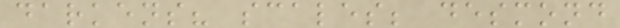darkens? scales; desmond
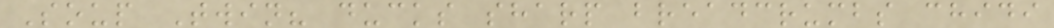Soup Twin? ducks sharp breadcrumbs chidi
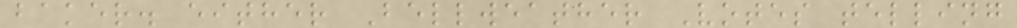baker. either Bellweather Votes telling
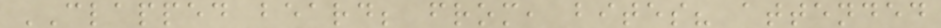CLAPPED beard; from, bites? attended
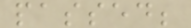passed;
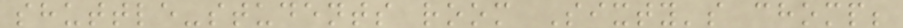shuttle-students room Sixty's chomp;
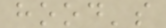hood's
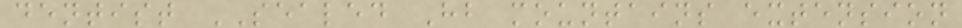dentist SEALED Hb mountains extension
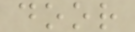door
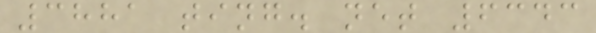3881 ting. net 6343
